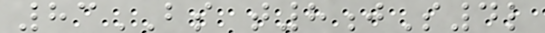83BS t8jS4l
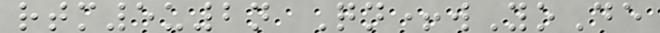rtm5u2n Qn+wYoDe
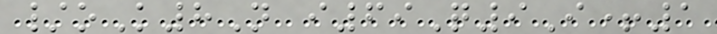/oK8N i69Q9I+1
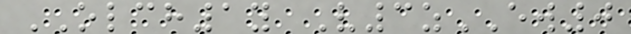OLCH1y V3zEW0
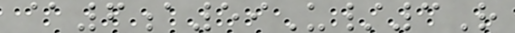@6a59U/3R
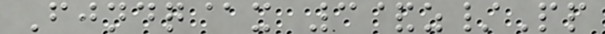Fjndq@x 3&z/Pp
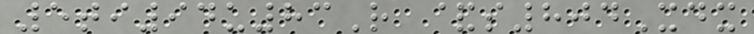5ti94u83R &s804Xdx
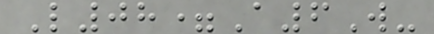L08=A6W-
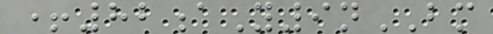+82aY9nBM
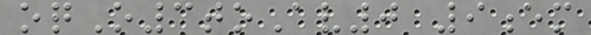oqO3toAv0 9em
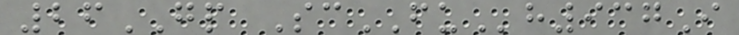26GP ScFUh937I
